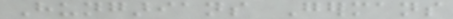Hungarians Germans
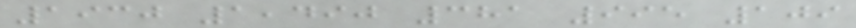1930 1,490 381 995 109
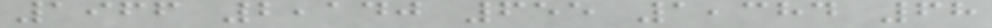1966 2,140 655 1,384 68
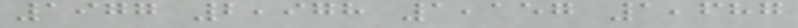1977 2,978 1,157 1,687
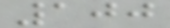100
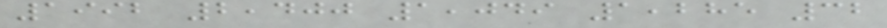1992 2,400 1,049 1,285 32
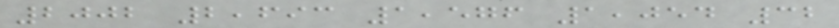2002 2,693 1,576 1,054 32
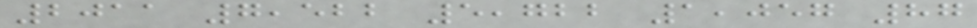2011 7,522 5,722 1,057 87
